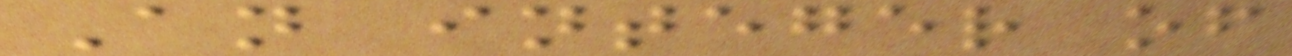An integer of
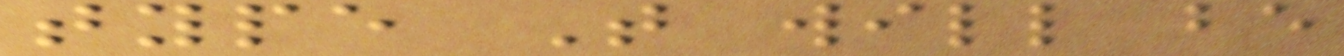type T will be
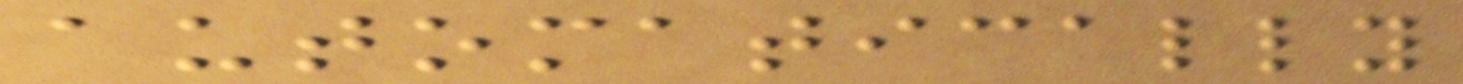automatically
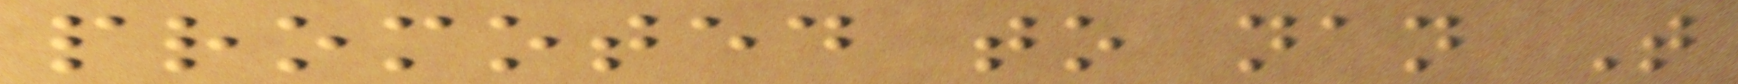promoted to nan T
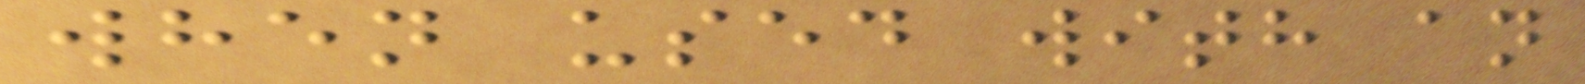when used with an
